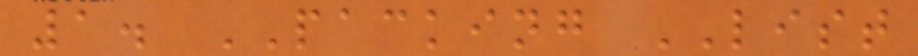1. PACKING LIST
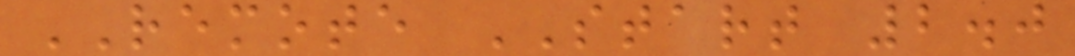REMOTE START 2.0
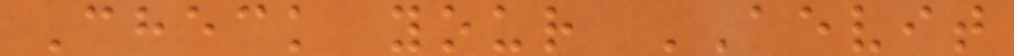Check your AEVIT
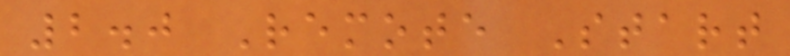2.0 Remote Start
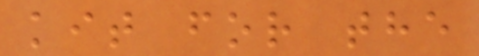kit for the
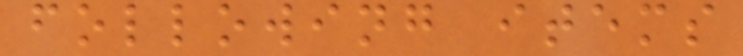following items
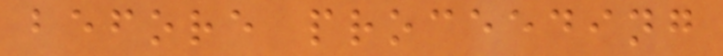before proceeding
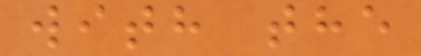with the
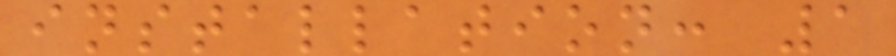installation: 1
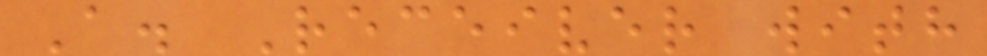A. Receiver with
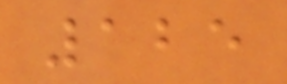125
